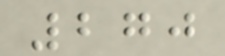270
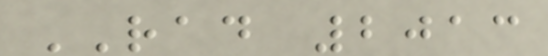RAD 2013
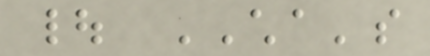| CHA's
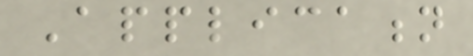Application
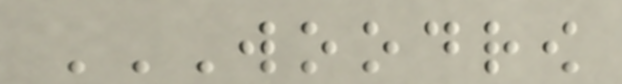WOODROW
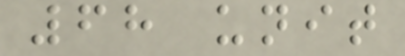68 unit
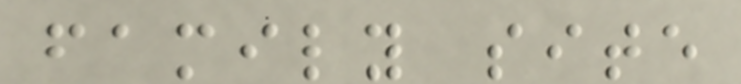family site
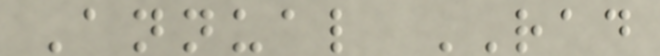Annual RAD
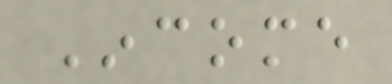Income
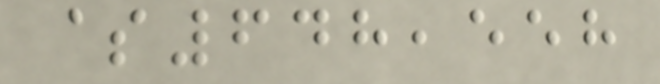$648,558
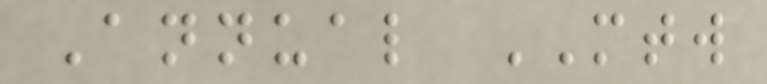Annual MTW
